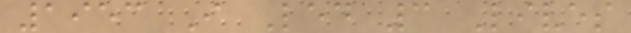1953 I Led 3 Lives
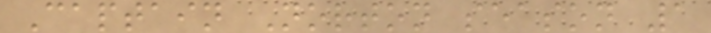Captain Norton season 1
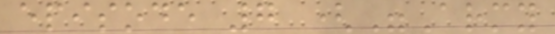episode 7 ("Army
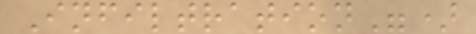Infiltration")
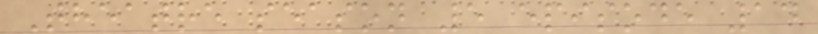Theatre season 5 episode 14
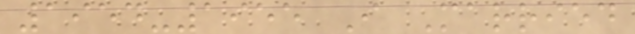1954-1955 I Married
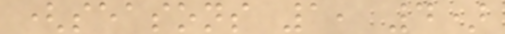(seasons 1, 4)
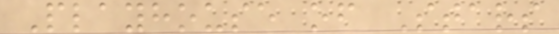Playhouse of Stars
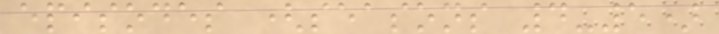episodes (seasons 4-5)
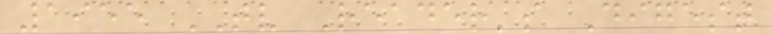1955 TV Reader's Digest
